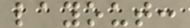layout:
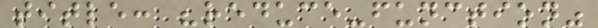title: "reduce-function"
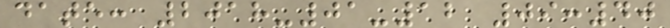date: 2018-01-12 09:40
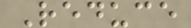Reduce
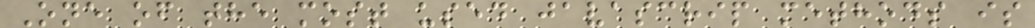One of the most used javascrip methods is
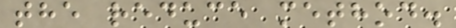the reduce method.
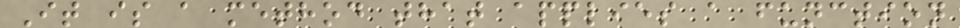It is a method that applies a function
